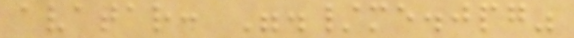avatar: "./me.jpg"
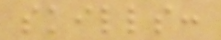skills:
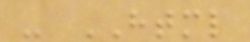- HTML
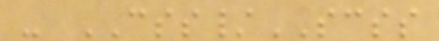- CSS/SCSS
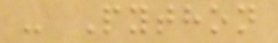- Python
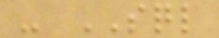- SQL
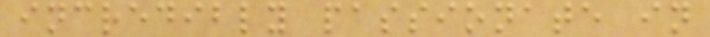incredibly passionate in
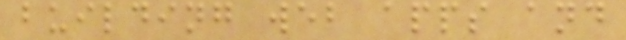building web apps and
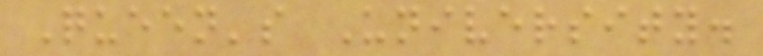Queen's University.
